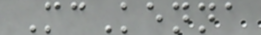McKenna
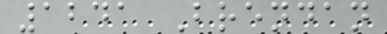1241 Brendan
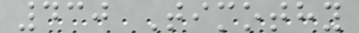430 Timothy
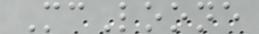McLoone
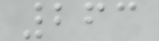263
